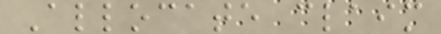Allocate claim
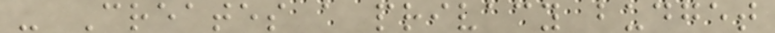- Creates a privacy budget
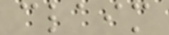claim
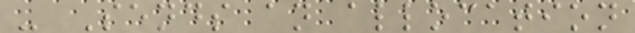- Sends an allocation
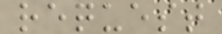request
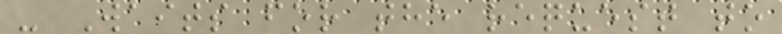- Waits for the request to
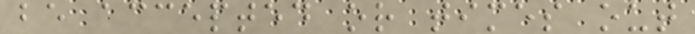be accepted or times out
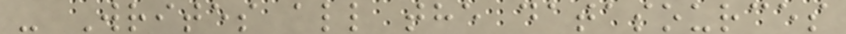- Writes all the datasources
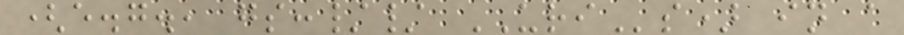(e.g., gs:// URIs) in a
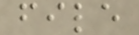file
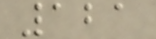121
